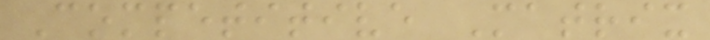Competitive Matrix
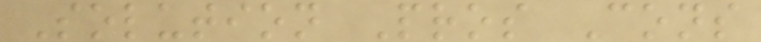Solution Pros Cons
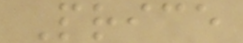Price
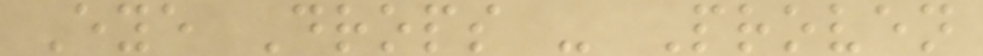Eye Drops - Proven
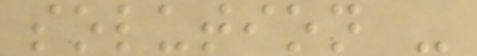solution -
